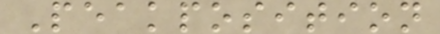Peakposition
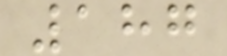187
